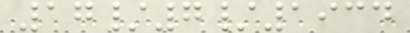17/7/1934
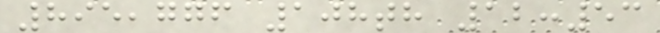895,776 108th 12:53
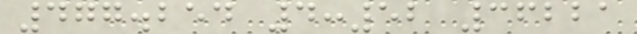477.254 4:52 36221
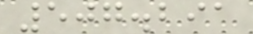507.291
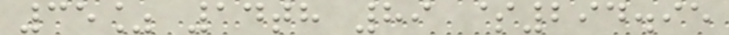35% 14th 89 $294.95
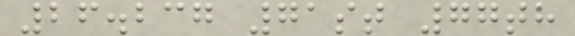26.237 71st 77th
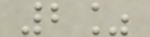2%
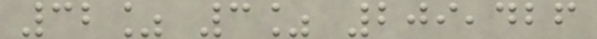32% 3% 209,426
